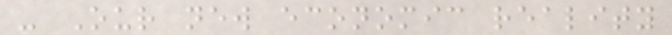- Our new economic reality
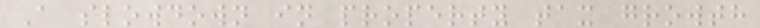A slowdown in property tax growth
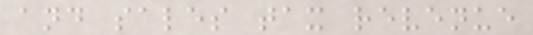and sales tax revenue
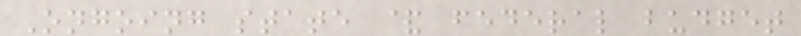Ongoing state & federal budget
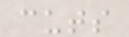cuts
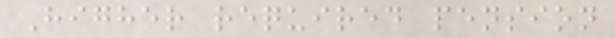Higher required pension
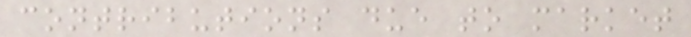contributions due to market
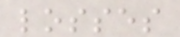losses
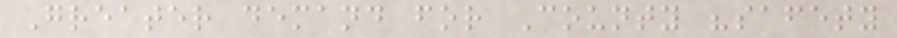Greater demand for County "safety
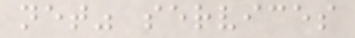net" services
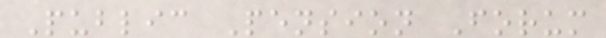Public Pension Forum
